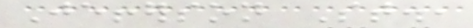Jefferson St.,
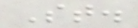St.
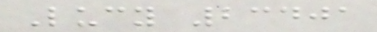Lucy 23401
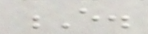E.
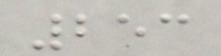253
